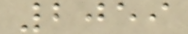2059
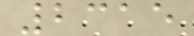2315
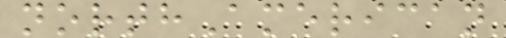northAmerican
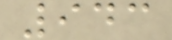943
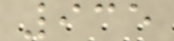935
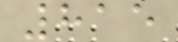815
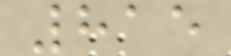815
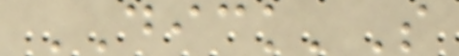DICK'S
